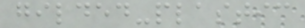gilded-plastic
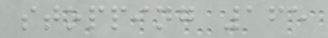stopping 165
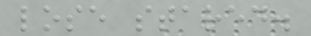lose stared.
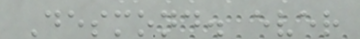Desmond. ever
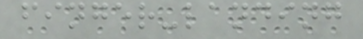finger-landing
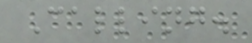Calling.
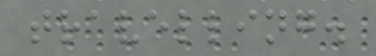travelling.
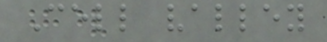Cell valley
